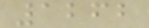1262
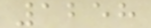1258
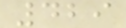429
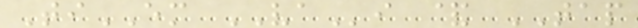TiEM VAi & TAP
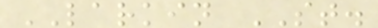LARKIN ST.
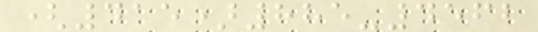(415)885-4562
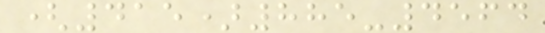(415)885-4564
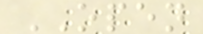OPEN
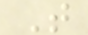T
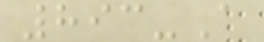893-A
